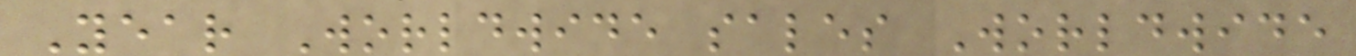Year Worldwide sales Worldwide
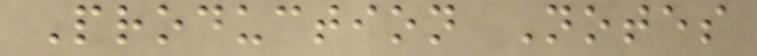Production Notes
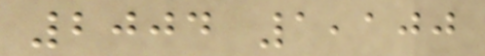2004 1,100
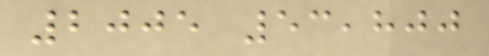2005 53,800
